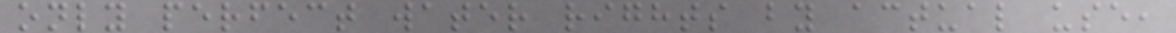only perfect water rights by actual use,
